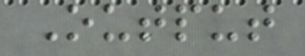Output
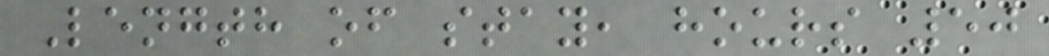Length of stay, hours 50
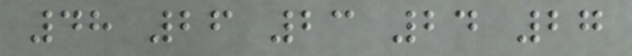48 26 23 24 27
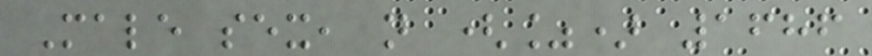Male sex, n (%) 1686
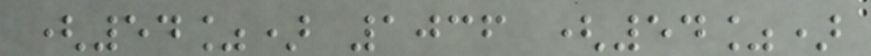(54%) 1036 (54%)
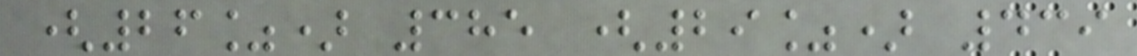(26%) 385 (29%) 439
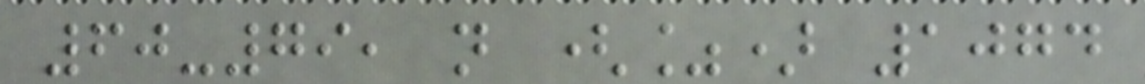60-79, n (%) 1074
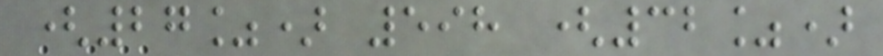(27%) 598 (32%)
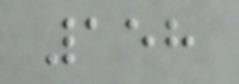158
